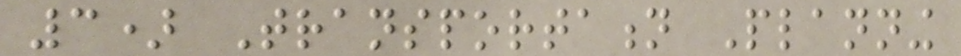3) Transportation Planning
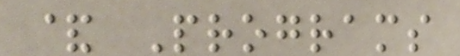& Programs
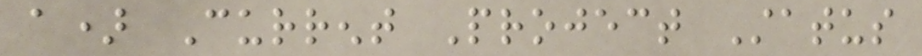a) Current Project Status
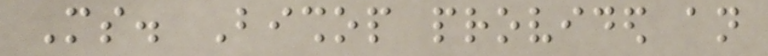Ms. Bishop provided an
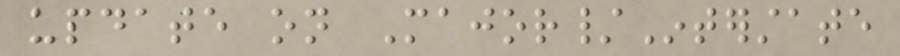update on Major/Interstate
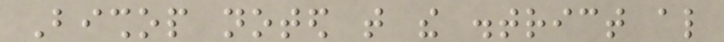Bishop noted that the district also
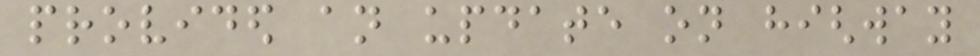provided an update on highway
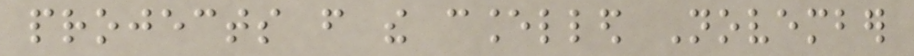projects from the cancelled November
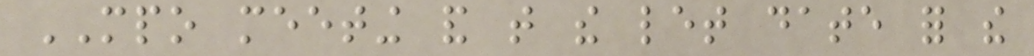MPO meeting and that the let date for the
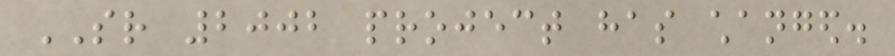SR 2002 project has changed.
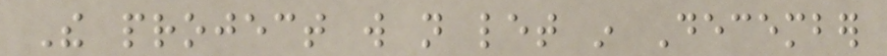The project will not let in December
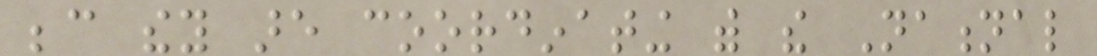because they are coordinating with the National
